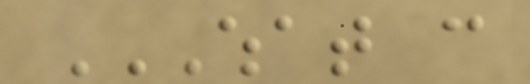WHAT CAN
